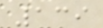139
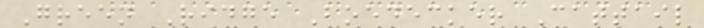Green Ridge Boedecker Cattail
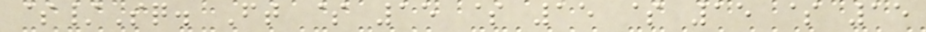$/Sq. Ft $ 15 $ 15 $ 15 $ 15
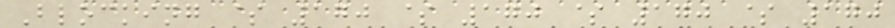Blocking $ 170 $ 170 $ 170 $ 170
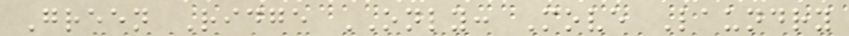Green Ridge ONLY: Move Laundry
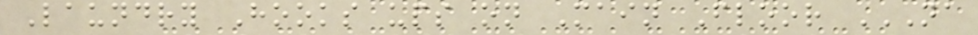Laundry Hooks ups on Main Floor NA
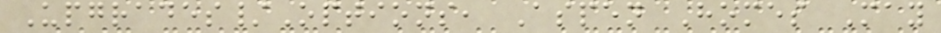Upgrades/Options, Aspen Homes May
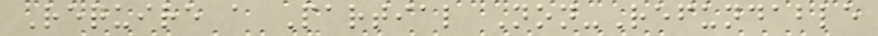Require a Partial Non-Refundable
